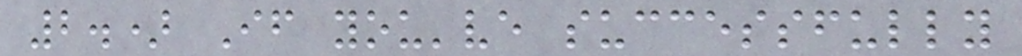2.) If you've successfully
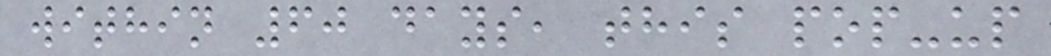within 60 days, this pop-up
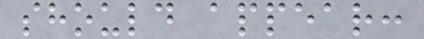should appear:
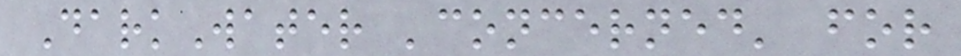DarkWater 'concerned' for
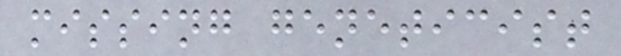missing geneticist
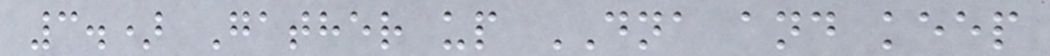3.) Gather up DNA and keep
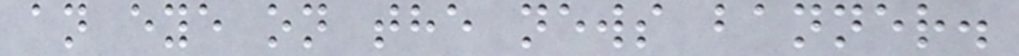an eye on the news banner.
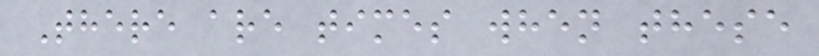There are times when these
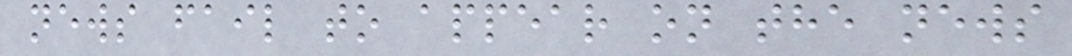news fail to appear on the news
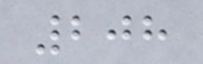208
